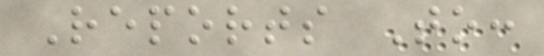Reports To:
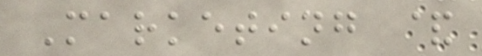Marketing &
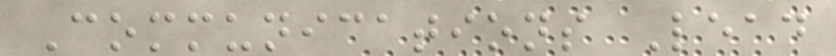Communications Lead
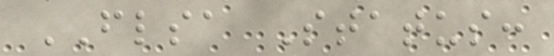FLSA Status:
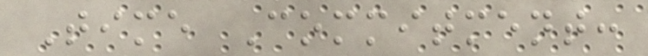Time Commitment:
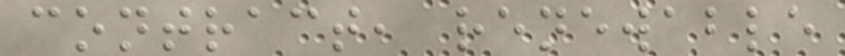contract, renewable
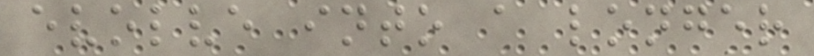evolve into a longer
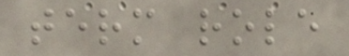term role
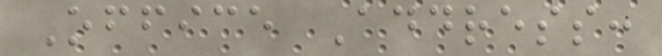Office Address:
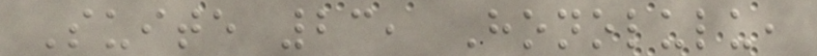Suite 23, Honolulu,
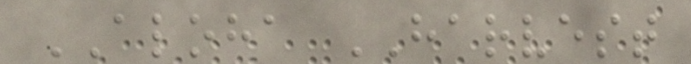ALOHA HARVEST
